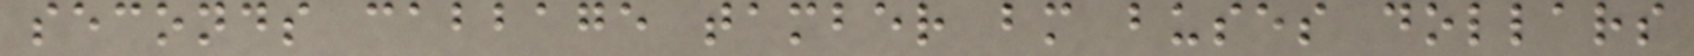seconds cabbage tamber bm buses dollars
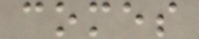comes
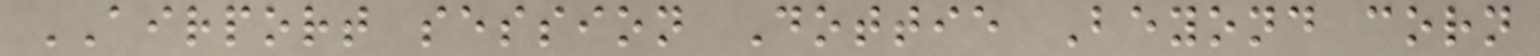AIRPORT session Dottie Beyond corn
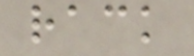rack
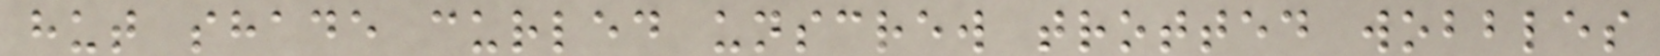hut shade curled unscrew trotted wobbles
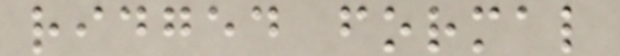ridged formal
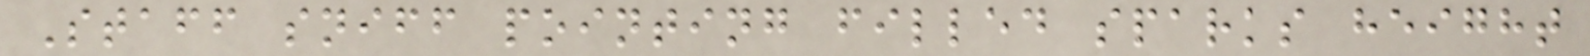Staff sniff pointing filled sparks height
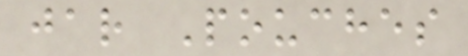jar Pouches
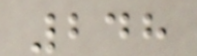248
